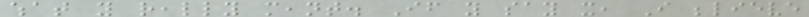what you really meant. If you say it, I believe
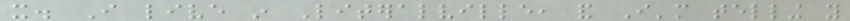it. I live in Literalville, and I'm telling you
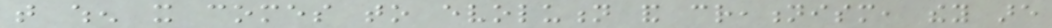that when it comes to evolution and creationism, they are
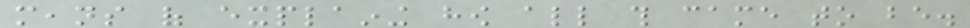means of explaining how all this came to be.
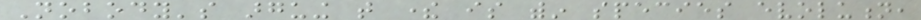Nobody's arguing that there is within species evolution,
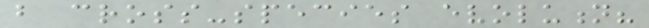but cross-species evolution?
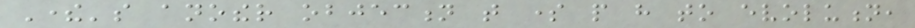There's another objection that some people have to evolution,
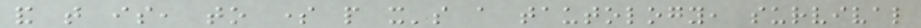and that is, to some people it's a tautology, survival
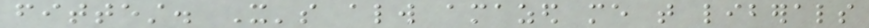fittest. It's always amazed me that liberals
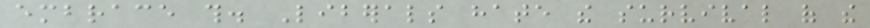embrace this. Liberals hate the survival of the
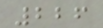226
